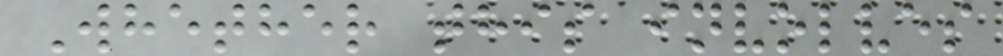Whether this involves
